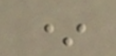*
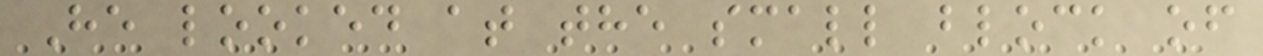He looked at the small block of
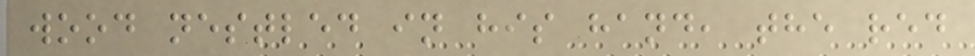wood nestled in his hand, the red
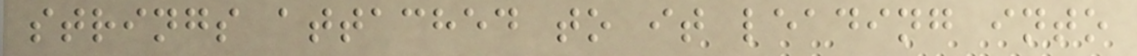strings attached to it leading into
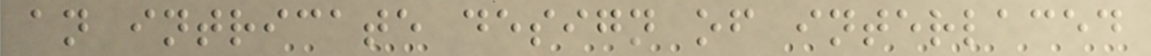an intricate design of interlaced
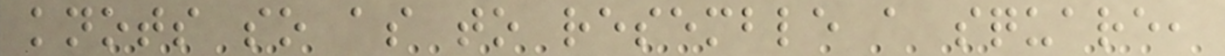knots so as to resemble a square,
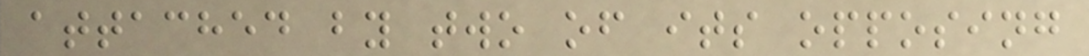attached by two of its opposing
